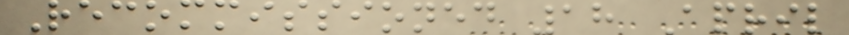Recommissioned 18 April
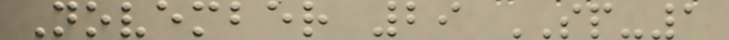November 29 SP-1
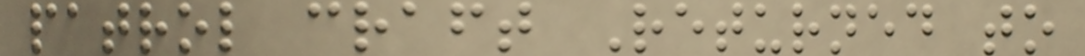patrol craft Returned to
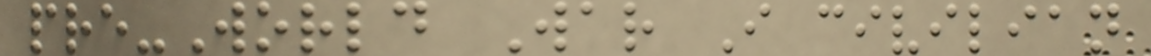pre-World War I civilian
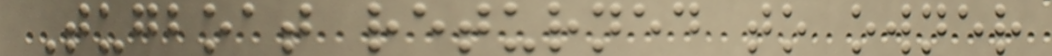Tugboat returned to owner
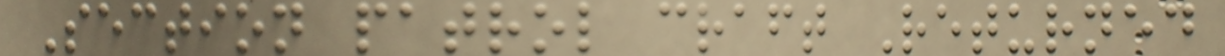Section patrol craft Returned
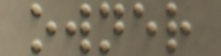owner
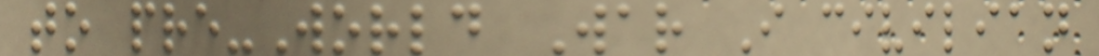to pre-World War I civilian
